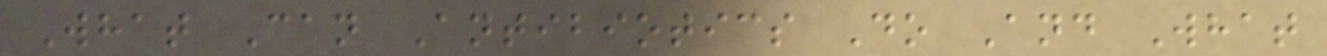What Can Antibiotics Do And What
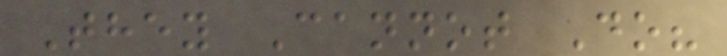They Cannot Do?
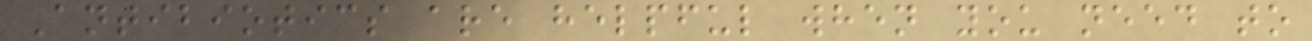Antibiotics are helpful when you need to
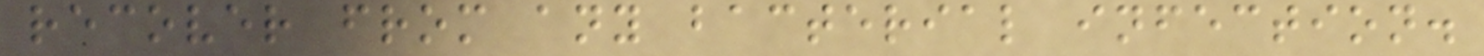recover from any bacterial infection.
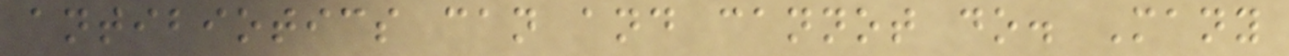antibiotics can and cannot do. Many
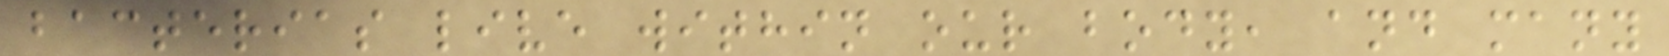bacterias live within our body, and many
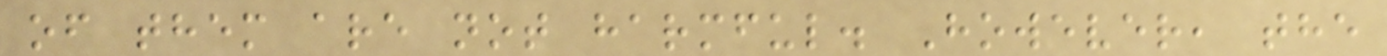of them are not harmful. However, the
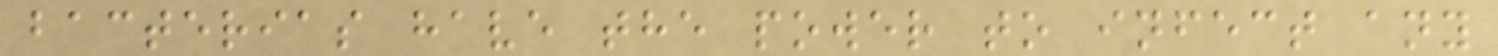bacterias have the power to infect any
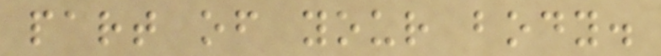part of your body.
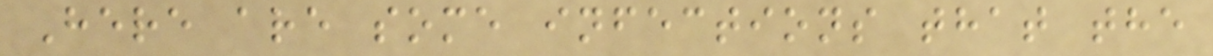Here are some infections that the
